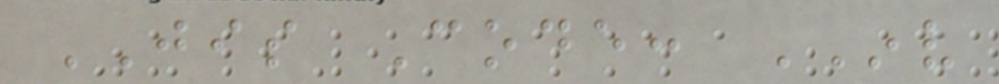JIS Code: INV
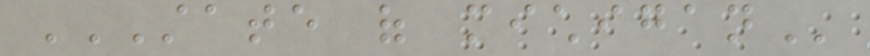STATE OF MICHIGAN
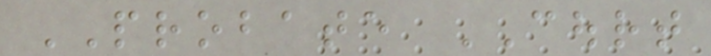PROBATE COURT
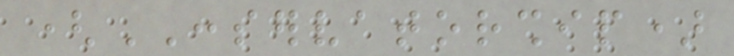(CONSERVATORSHIP)
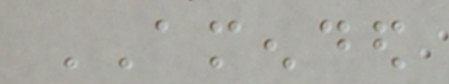AMENDED
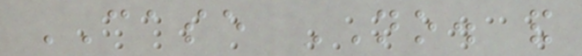CASE NO. and
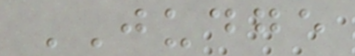JUDGE
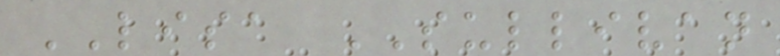LISA SULLIVAN
